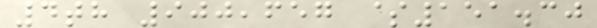4th 900,657 $151.30
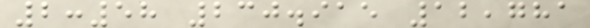2:58 230.915 12,781
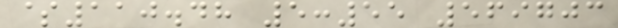$110.48 5:55 569703
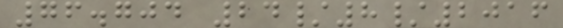76.704 24/8/2016
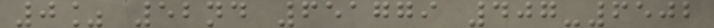0% 52nd 651779 407-6502
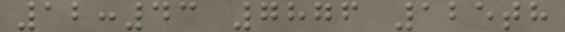12:43 7876 125th
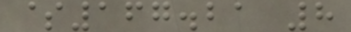$167.21 8
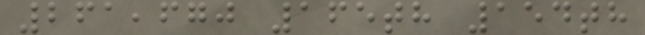261,670 165th 154th
